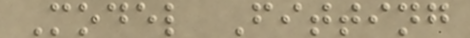Model Fitting
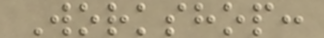Workshop:
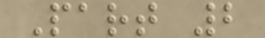Part 2
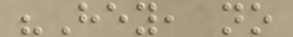"Hey, no
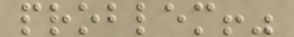problem!"
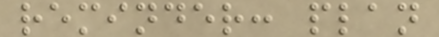reminder: plan
